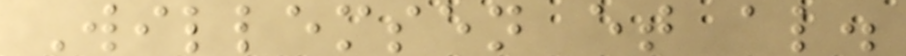Willemsen et al.
